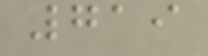719
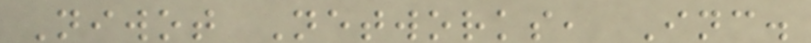Niwot Networks, Inc.
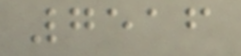7516
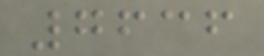7636
